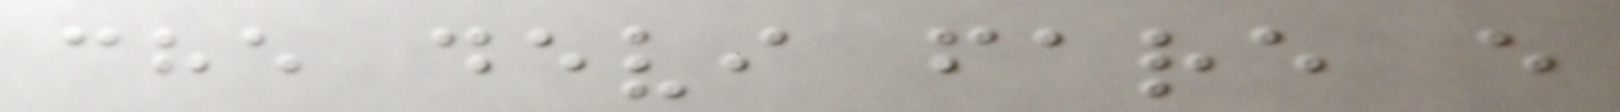che devi fare e
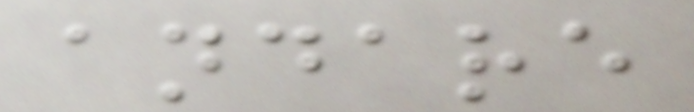andare
